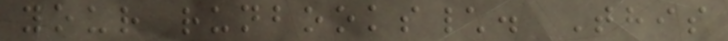your runbooks\. This
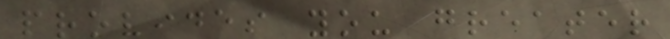provides you greater
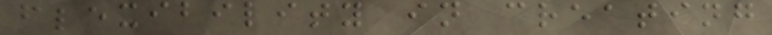flexibility in creating
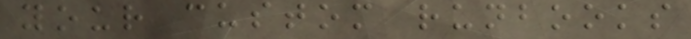your custom runbooks
